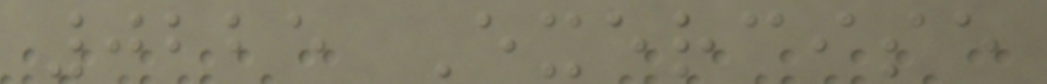0225 Exercise
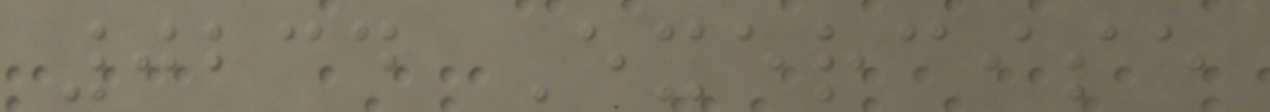0234 Exercise
